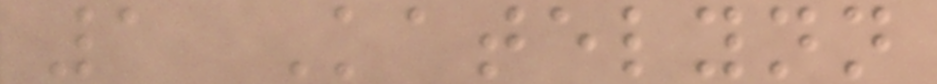1 Katelynn
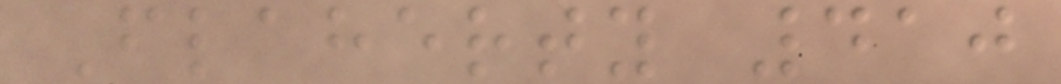Flaherty 410
